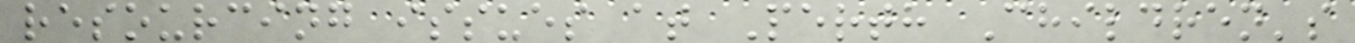resourcing issues at Perth Children's
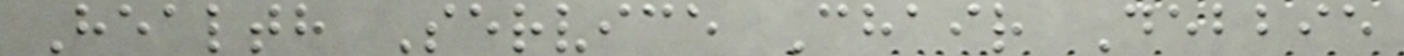Health Service Chair Debbie
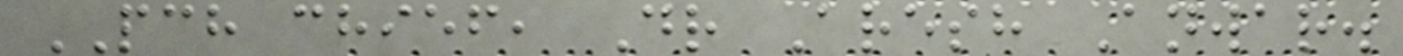PCH chief, Dr Aresh Anwar.
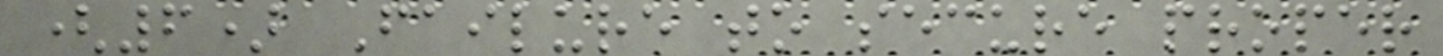(6) Failure to secure proper
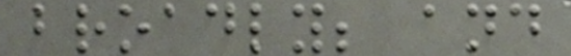broadly; and
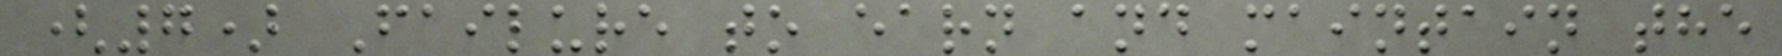(7) Failure to earn and maintain the
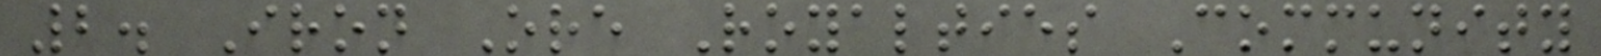2. Iron Ore Royalties Community
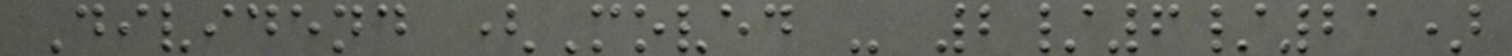Dividend (Moved - 2/6/21)
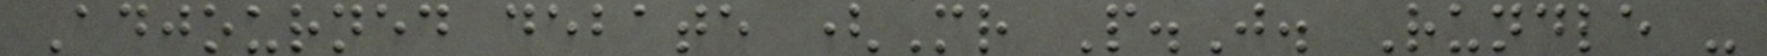Adjourned debate (Mr P.J. Rundle -
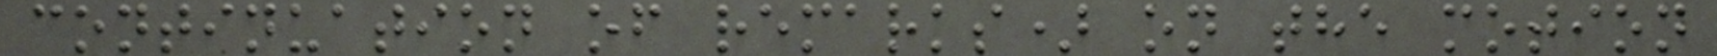continuation of remarks) on the motion
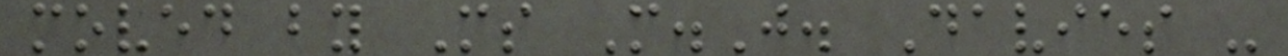moved by Ms M.J. Davies -
